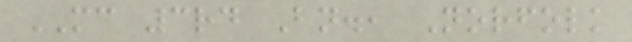MC 3rd Bn., Norfolk
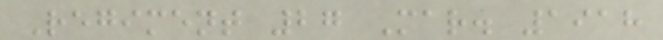Regiment 27 Mar. 1918
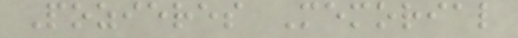Pozieres Memorial
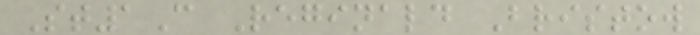St1C Reginald Bristow
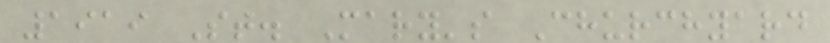1919 St. Mary's Churchyard
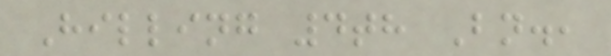Hilling 4th Bn.,
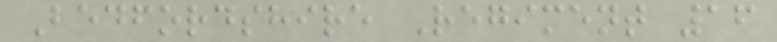Bedfordshire Regiment 16
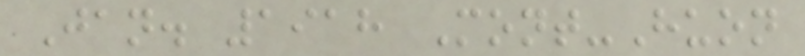Jan. 1918 Mont-Huon
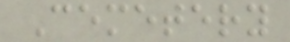Cemetery
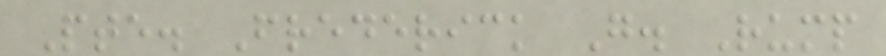Pte. Frederick G. Rump
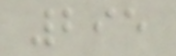295
